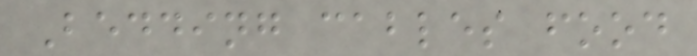Bedding cables food
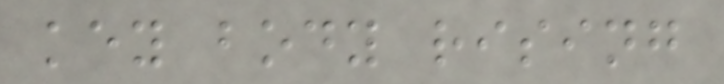key body rising
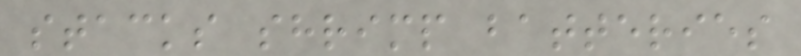stacks shrimp batteries
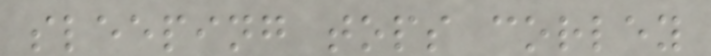sleeping tops corley
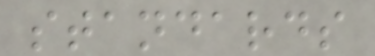standards
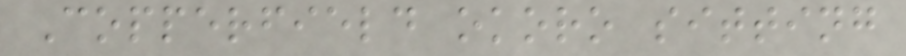Copperfield okoro sitting
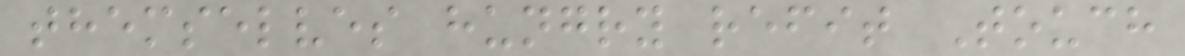themselves hungry refit Touch
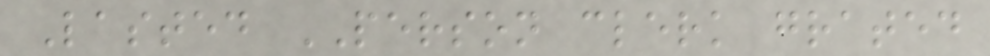Lasted PERSON clerk grated
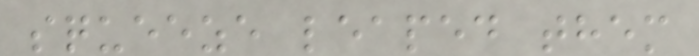squeeze leaped them
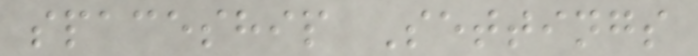spaceship Settings
